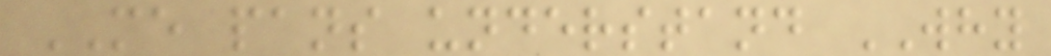ME pans understand WHY
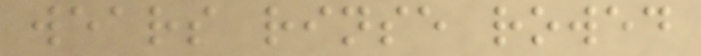wears rinse rowed
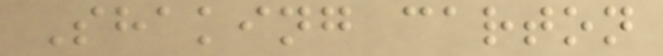Shaking carton
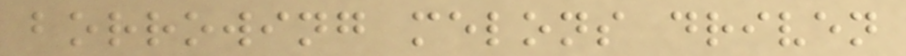borrowing melons driven
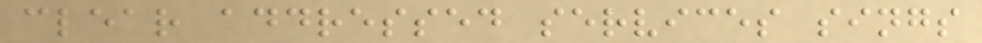clear addressed services sings
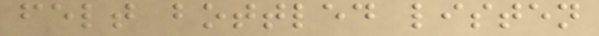felt bottled listen
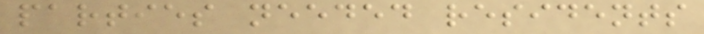parties needed residents
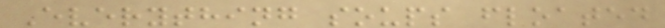Everything soups floated
